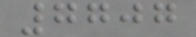7707
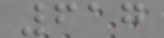617
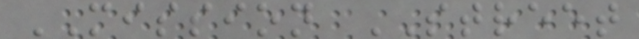MISSION STREET
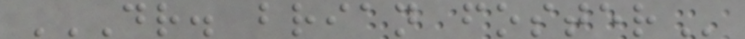DR. BRIAN FOSTER
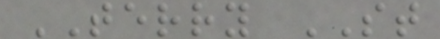TERRY ST
